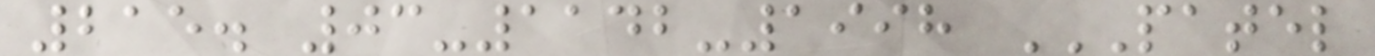215. 03-1142-1998 PATEL
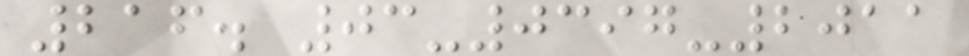216. 03-0397-2011
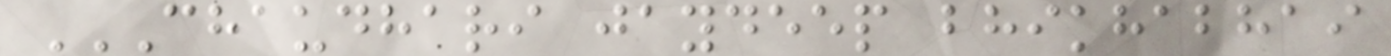CHAUDHARI JAYDEEP BHIKHABHAI
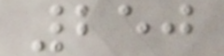250
